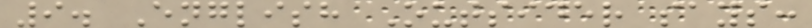9. English Outsider says:
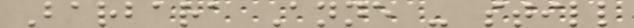Barbara Anne - still
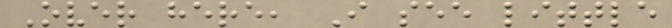Over here, I see little
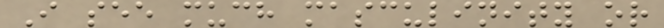I see much masculinity or
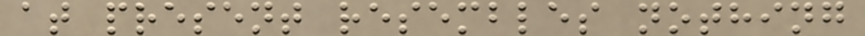at present resembles nothing
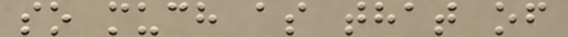so much as that of
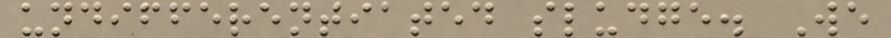undifferentiated sludge. We
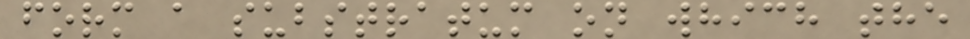form a substratum on which the
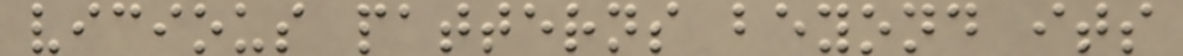vicious patterns beyond its
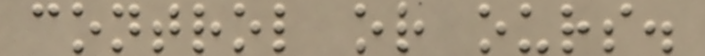control or ours.
